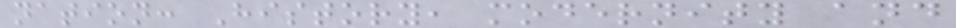nation: History, modernity and
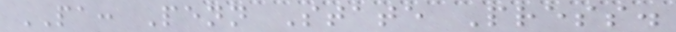PA: Penn State Press.
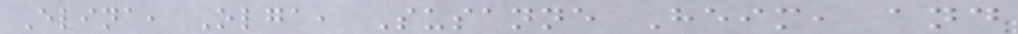Elina, Olga, Susanne Heim, and
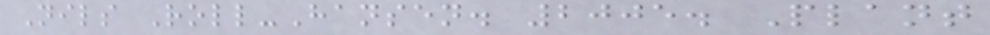Nils Roll-Hansen. 2005. Plant
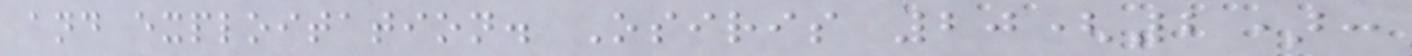and exploitation. Osiris 20(2):
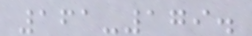161-179.
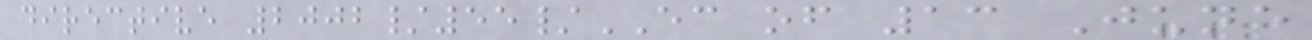directive 2002/55/EC of 13 June
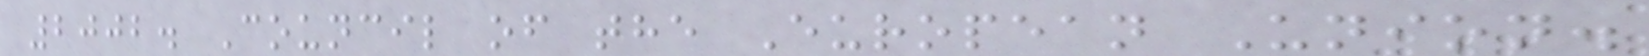2002. Council of the European Union.
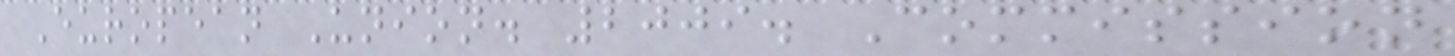European Union. 2009. Commission
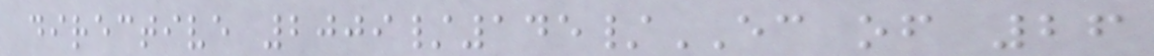directive 2009/145/EC of 26
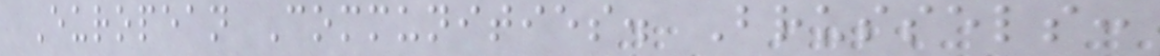European Communities. Brussels:
